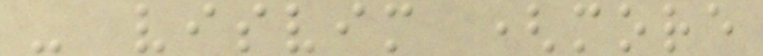- visvim (more
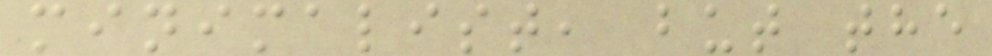minimalist, but the
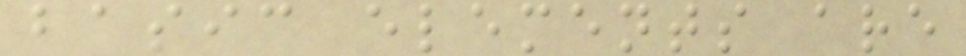basic elements are
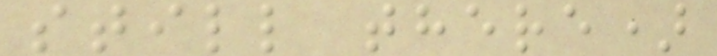still there)
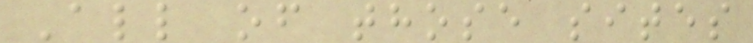All of those sites
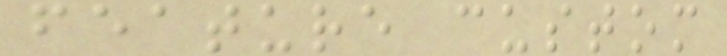feature custom
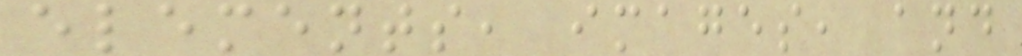elements, images, and
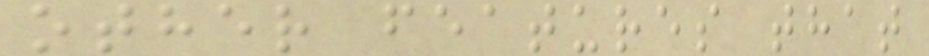other features that
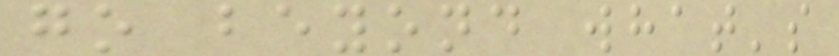go beyond what's
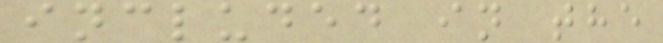included in the
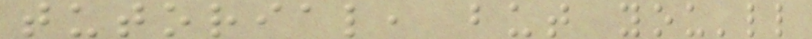tutorial, but you'll
